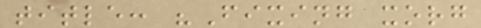title: "Fixing xorg
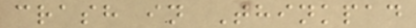crash in Thinkpad
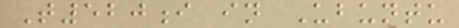T520i in Ubuntu
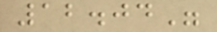12.04"
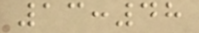13:48
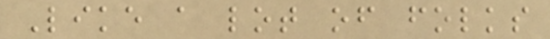Like a lot of folks
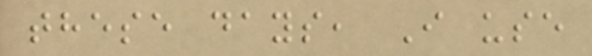these days, I use
